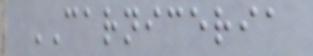CARNICERIA
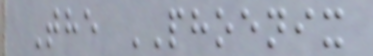The PHOENIX
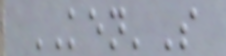KEN'S
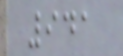941
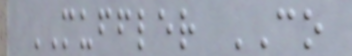MUFFLER CO
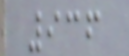936
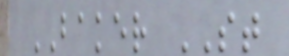BAKER ST
